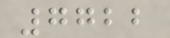7722
